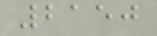2150
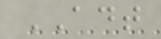ADT
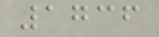1736
